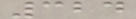324
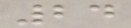24
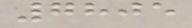7805
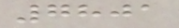7801
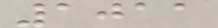1011
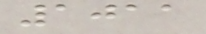1011
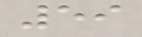59
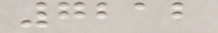7212
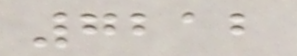7212
